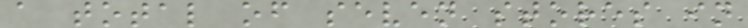a total of seven stores in
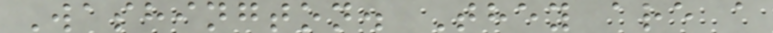Washington. They are a
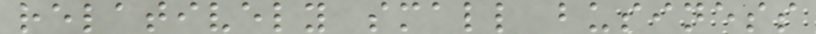relatively small business
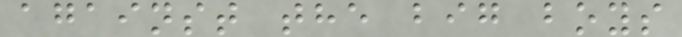against the big boys
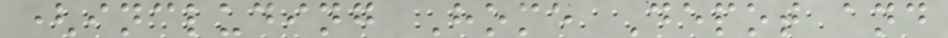(including Home Depot and
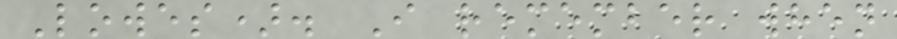Lowes). I remember when
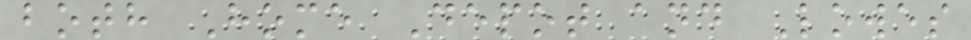both Home Depot and Lowes
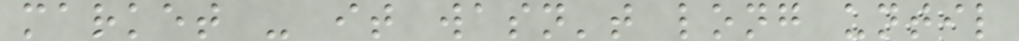market - it wasn't long until
